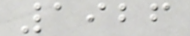1926
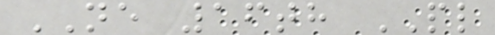NE 16th PL
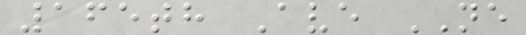165th Ave NE
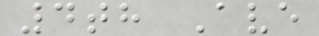4th Ave
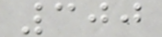300
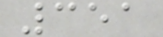351
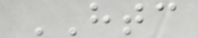HTC
